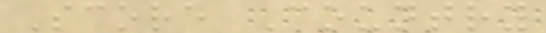Score Country
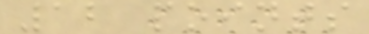12 points
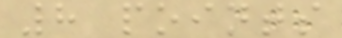8 points
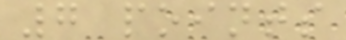7 points
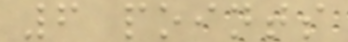6 points
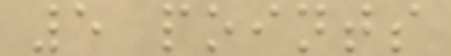5 points
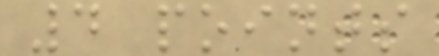4 points
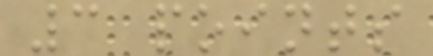3 points
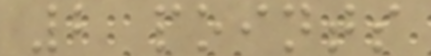2 points
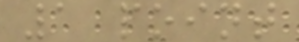1 point
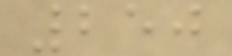250
